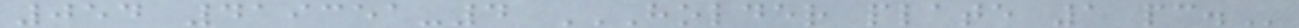054 419351-4 HOLDER PLATE 1 PC.
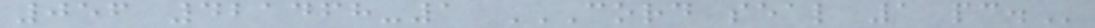056 421468-1 CORD SEAL 1 PC.
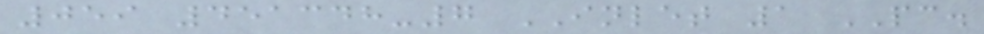059 451348-7 INLET 1 PC.
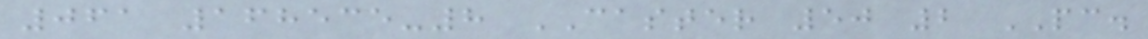061 168535-8 CASTER 50 2 PC.
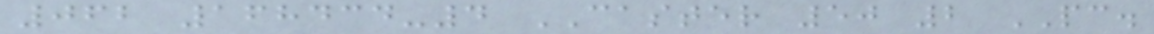062 168434-4 CASTER 50 2 PC.
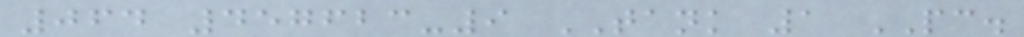064 457623-9 TANK 1 PC.
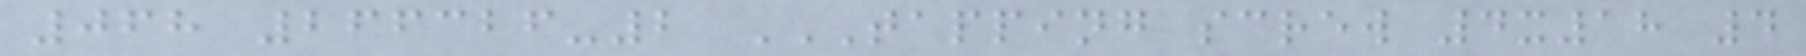068 266326-2 TAPPING SCREW 4X18 4
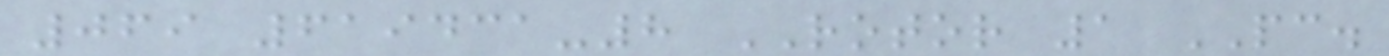069 619431-8 ROTOR 1 PC.
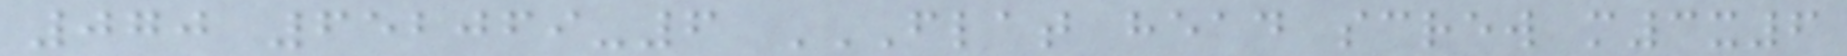070 652069-6 FLAT HEAD SCREW M3X6
